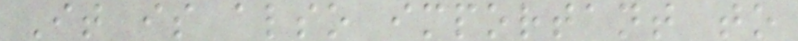It is also important to
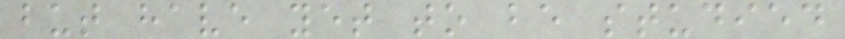but have yet to be studied
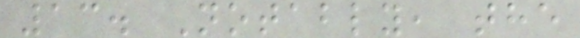13. Notably, the
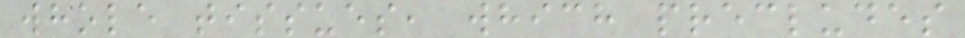whole tissues, which precludes
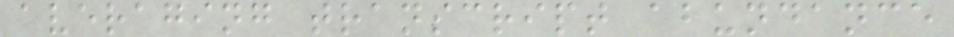averaging transcript abundance
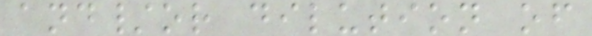and/or dilution of
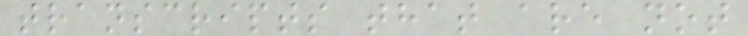transcripts that are not
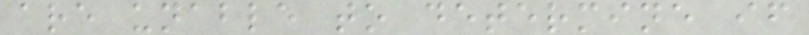are unable to determine if
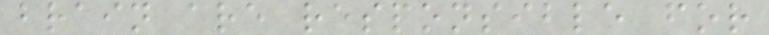brain are responsible for
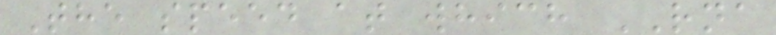The speed at which RNA
